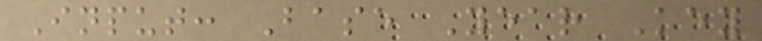Input: Base Year Key
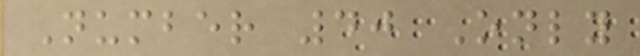Number 40 Only
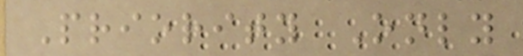Priority Only
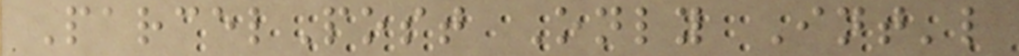ParcelPost Only Int'l
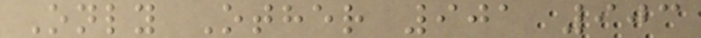Only Other 901 903
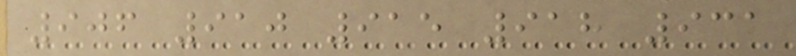906 910 915 918 931
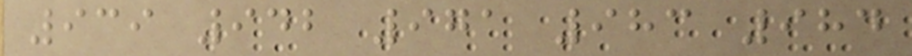939 942 971 983 984
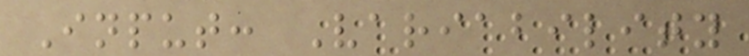Input: Variability
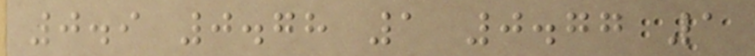0.9 0.78 1 0.77 1
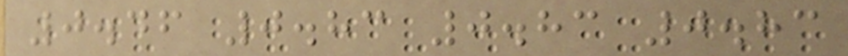0.46 0.83 0.83 0.83
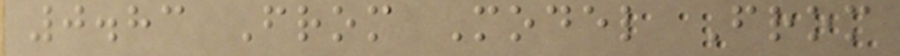0.83 From Model From
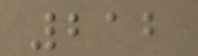212
